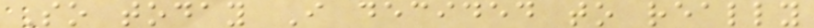So today I decided to really
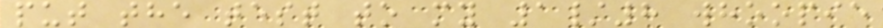put the test to my 1/8 whoopie
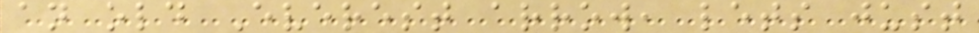an old Everest arrow, lets just
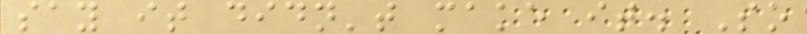say it didn't make it. So
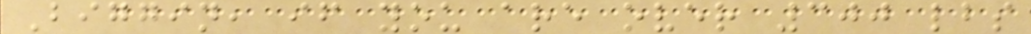Biggin, if you are over 300 lbs
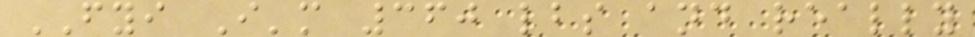FYI I'm 360 lbs and really
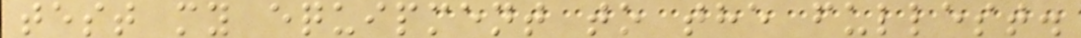test my equipment to the fullest.
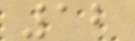12
